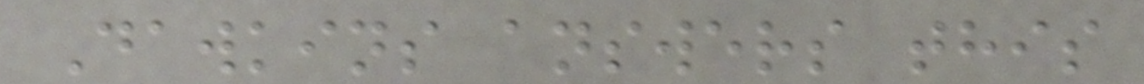Dawkins answers this
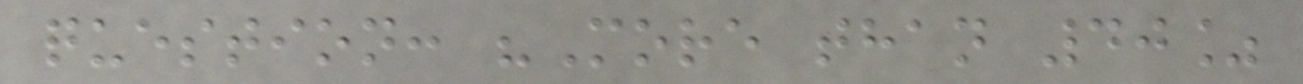question: "More than 40%
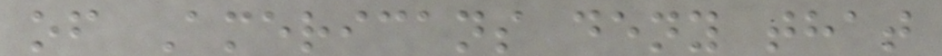of Americans deny that
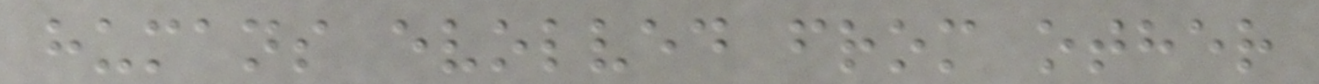humans evolved from other
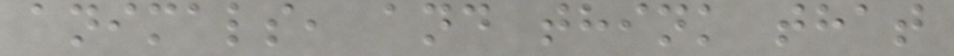animals, and think that
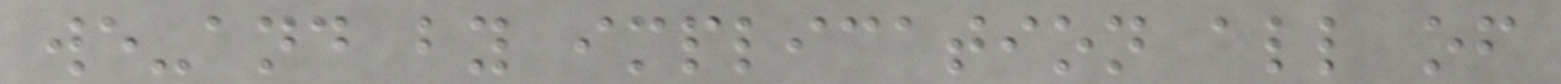we-and by implication all of
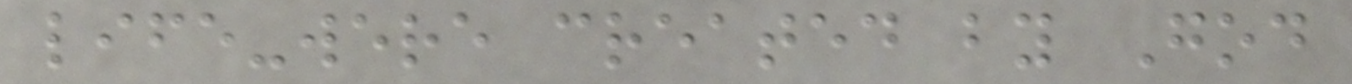life-were created by God
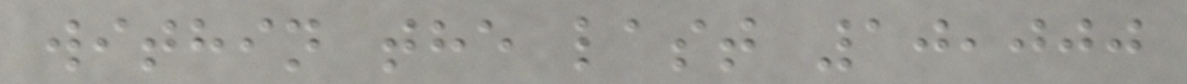within the last 10,000
